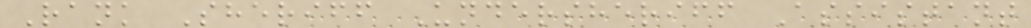Rank Sheriff Undersheriff Assistant
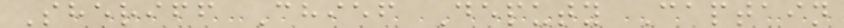Sheriff Chief Deputy Captain
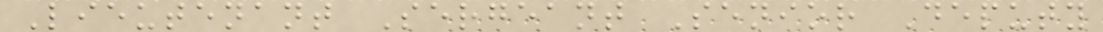Lieutenant Sergeant Senior Deputy
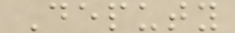Deputy
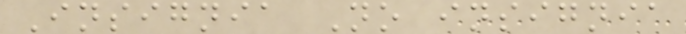Insignia No insignia
